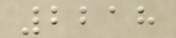2218
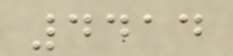4414
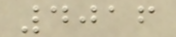4016
